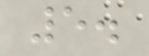5.
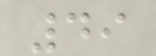49
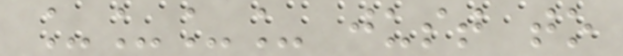____ just to
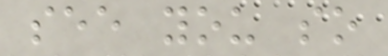see you so
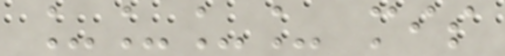____ mis
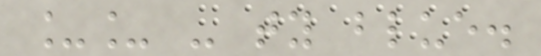__ - ty blue.
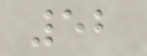52
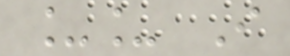__ I
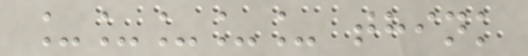_____ think
